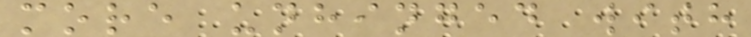more unhinged with
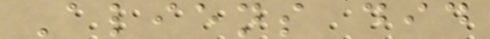Aliens did
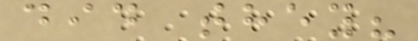did they?
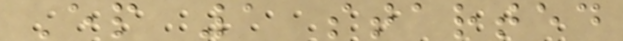Ep 1 started
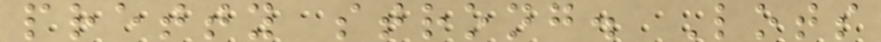pretty strong. Lots
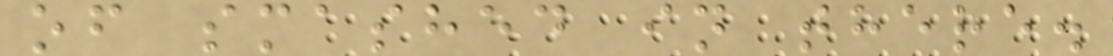of smashed in there.
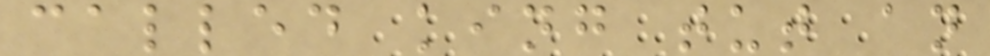called king tut an
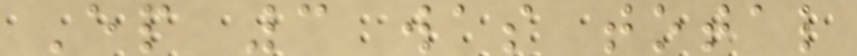Ep 3 was total
